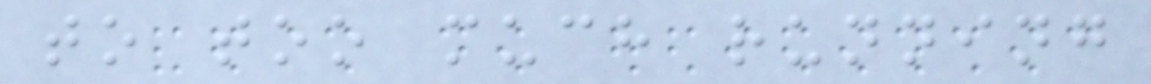to too much running
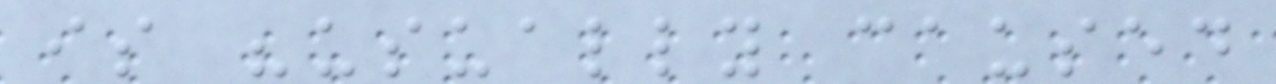is "usually caused
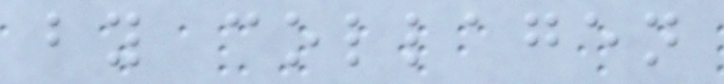by collagen
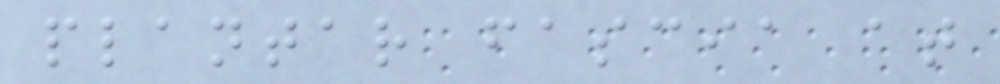plantar fascia at
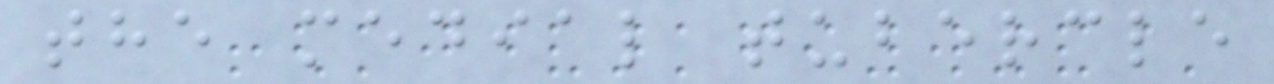the medial tubercle
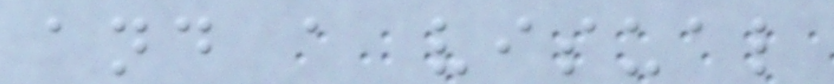and a visual
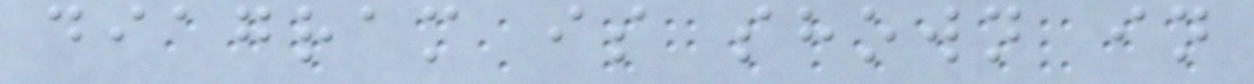diagram is shown in
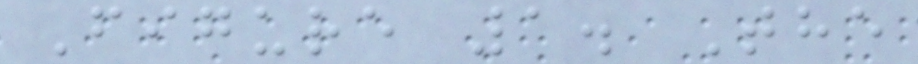Figure 1. The
